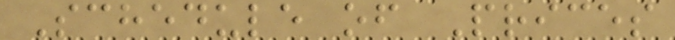Schedule of Prices
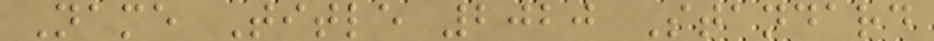Name Title 2020 Standard
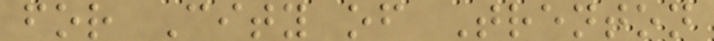for City of Trenton
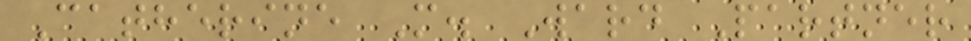Catherine M. Ward Partner
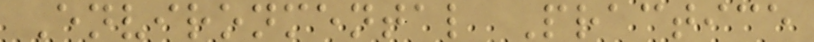Environmental Practice
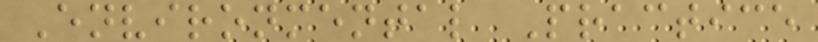Environmental Practice
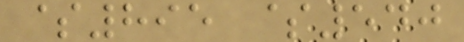$895 $540
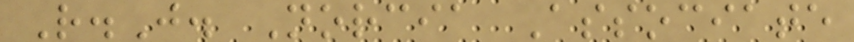R.J. Norcia Associate
